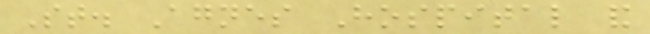St. Agnes Hospital and
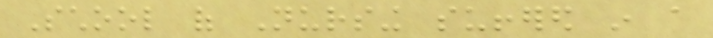School of Nursing suffered in a
